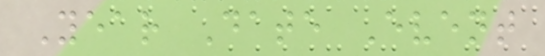Year Date Event
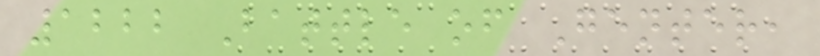1222 Battle of Genter,
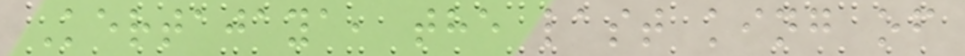Kertajaya, the last king of
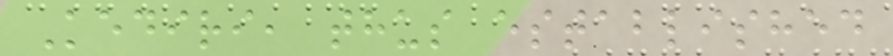Kediri, thus established
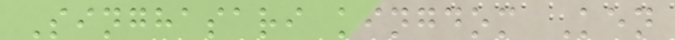Singhasari kingdom Ken
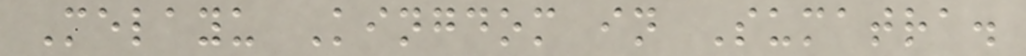Melayu Kingdom in Sumatra.
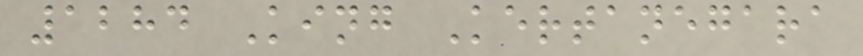1284 King Kertanegara
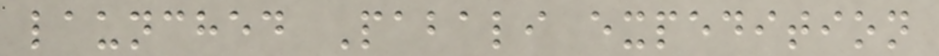launched Pabali expedition
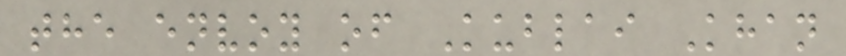the envoy of Kublai Khan
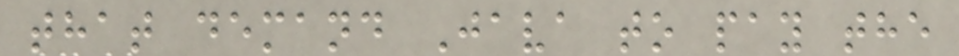that demand Java to pay the
